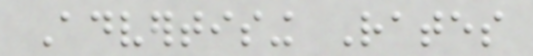Advertising Rates
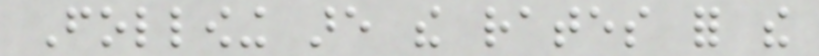Following are the rates for the
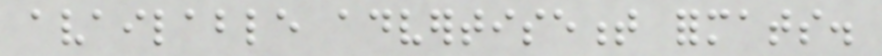available advertisement formats.
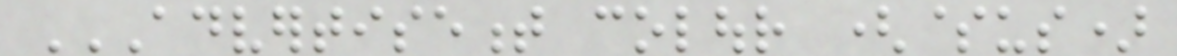ADVERTISEMENT COLOUR ($US)
